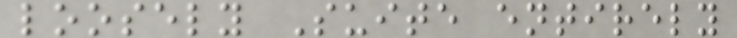loosely Suite entirely
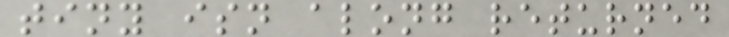tiny isn along returned
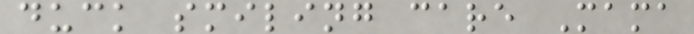duck smiling care Mama
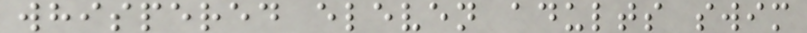whispered eleven adults swim
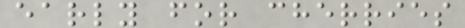early for cherries
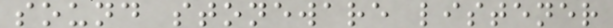sound stoneware listener
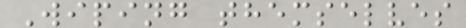Wiping themselves
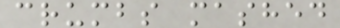crumbs mashed
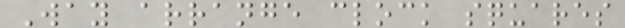Way arrange clock squares
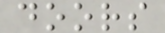doors
